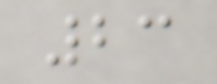23
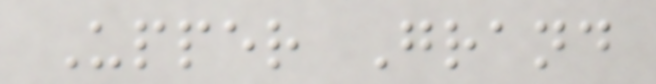Upper Grand
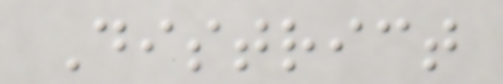District
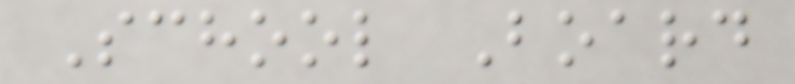School Board
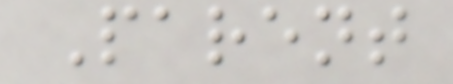Parent
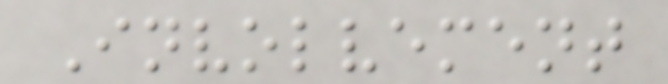Involvement
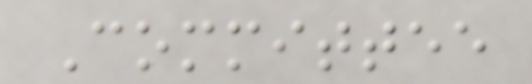Committee
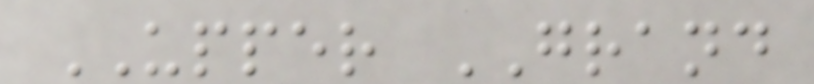UPPER GRAND
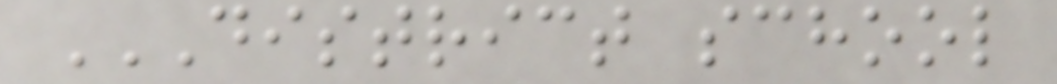DISTRICT SCHOOL
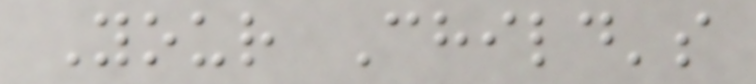Your Child's
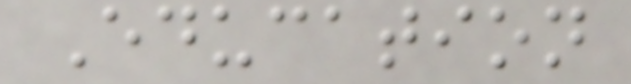Education
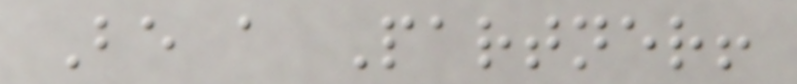Be a Partner!
